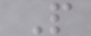P
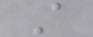A
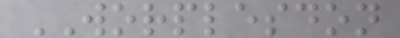WORPLESDON
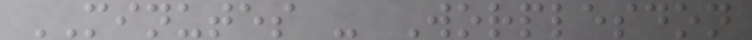MINUTES - Worplesdon
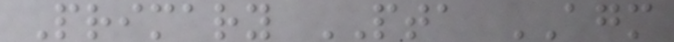Primary PTA AGM
